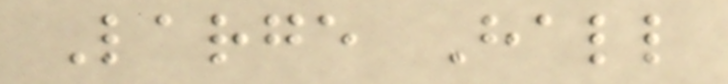Large Hall
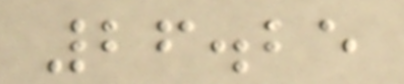26.25
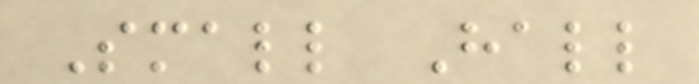Small Hall
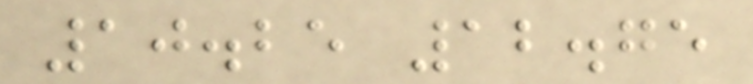10.25 12.75
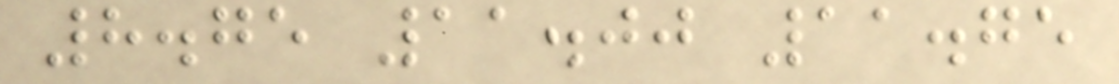8.75 11.00 11.75
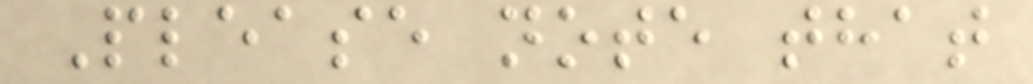Please note that
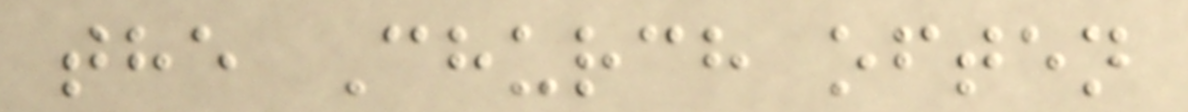the Church often
